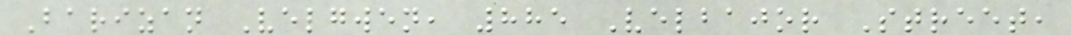Barizan Velgwen, 885 Velbajor Street,
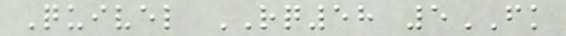Quivel RQ58 5FK
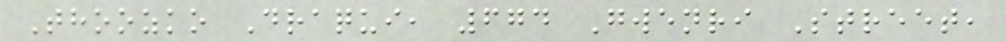Thoozko Draqui, 674 Gwenri Street,
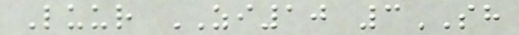Luur ZI10 3SH
